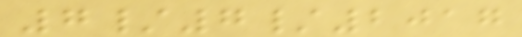7/7/2017
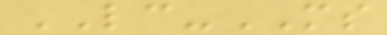LC-MS
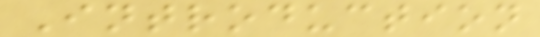Introduction
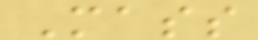Mass
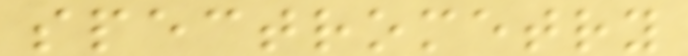spectrometry
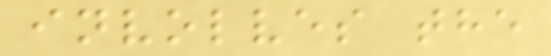involves the
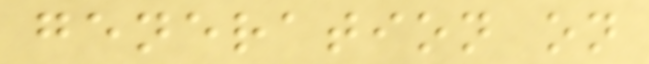generation on
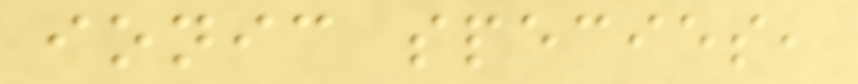ionic species,
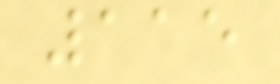115
